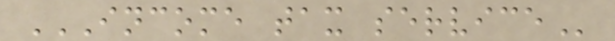INCOME TAX SERVICE
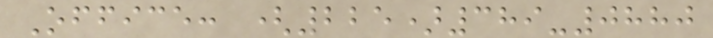Office: (225)389-0880
